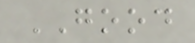GOOD
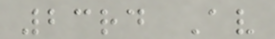23rd Av
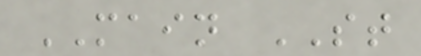MAIN ST
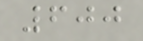600
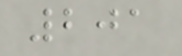201
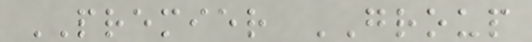PREMIER GROUP
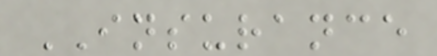INSURANCE
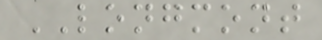LONGMONT
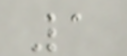1
